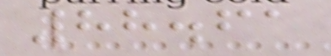88.61
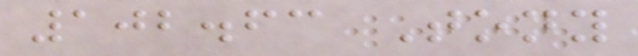102.63 Tony
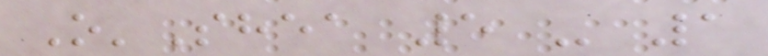O'Shea 5 - 1
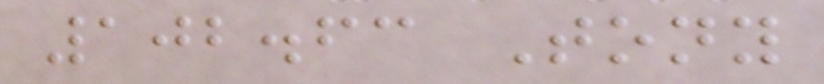102.63 Tony
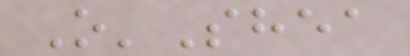O'Shea
